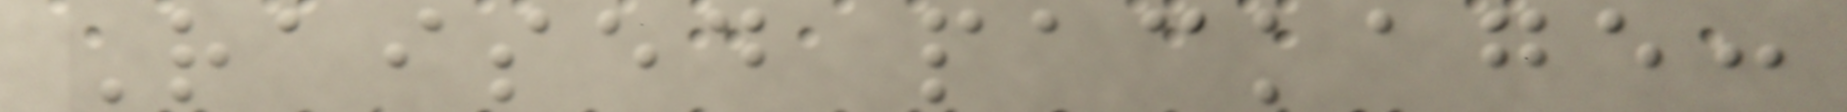Raised package:
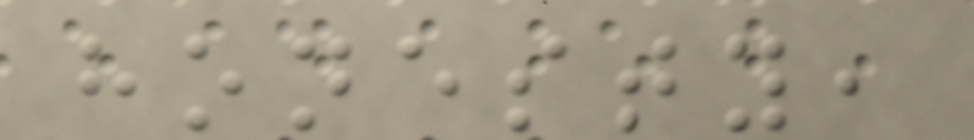honesty,
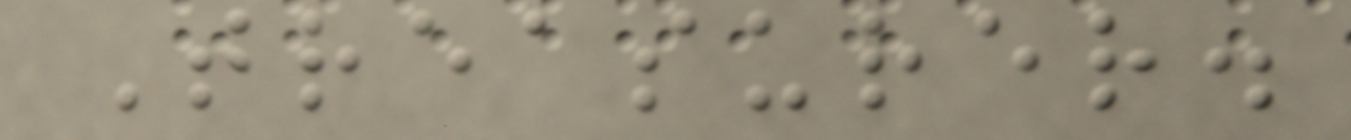Treasurer.
